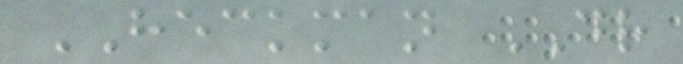HECKMAN DR
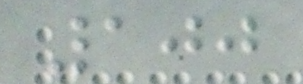100
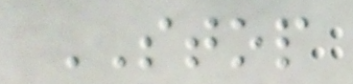STOP
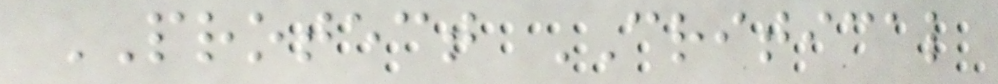PROTECT CRITICAL
